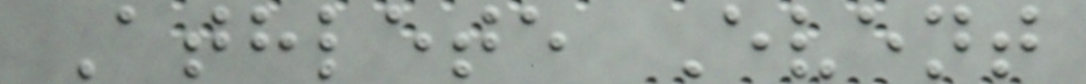Athlete Event
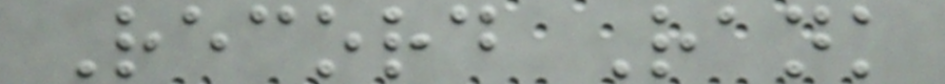Record Rank
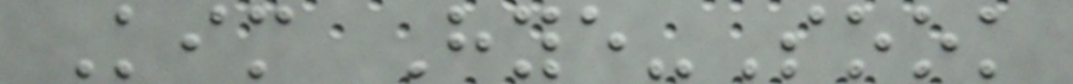Kim Hye-Sook
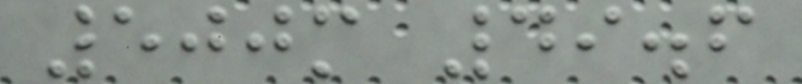500m 49.6
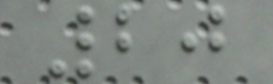20
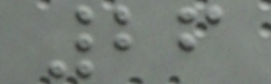26
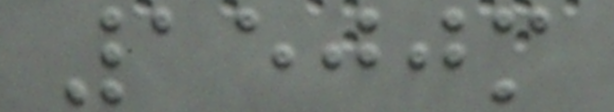1500m
